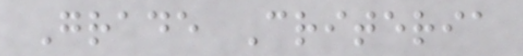Grade Criteria
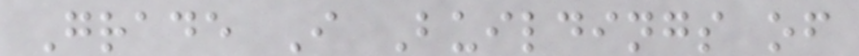Grade I Buildings of
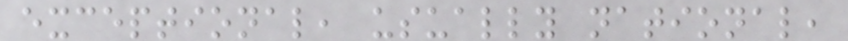exceptional, usually national,
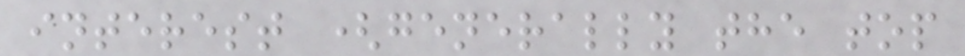interest (generally the top
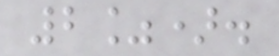2%).
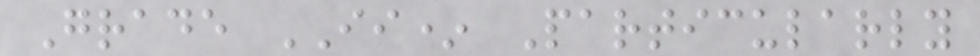Grade II* Particularly
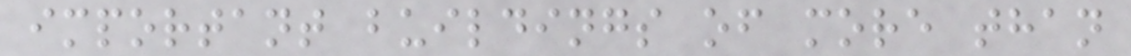important buildings of more than
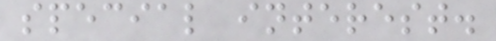special interest.
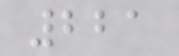221
